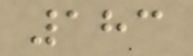183
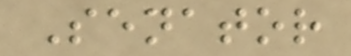Senator
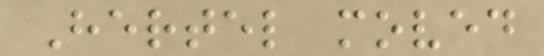Hertel moved
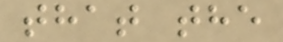that the
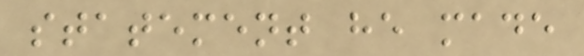statement he made
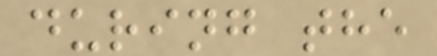during the
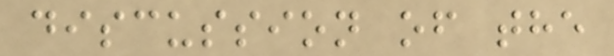discussion of the
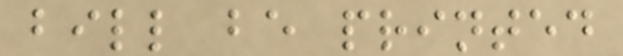bill be printed
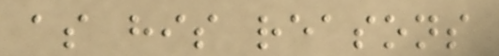as his reasons
